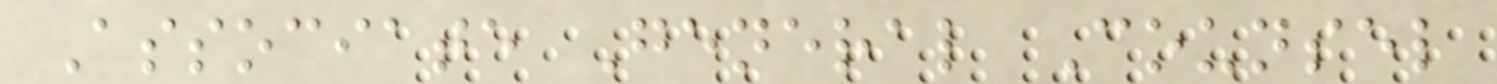Associate General Counsel
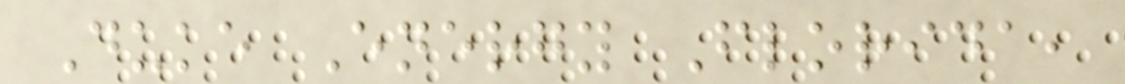Duke Energy Florida,
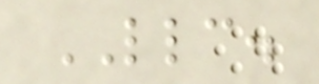LLC.
